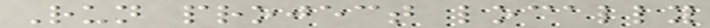Run project locally
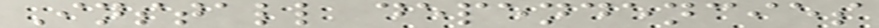Install dependencies
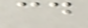cd
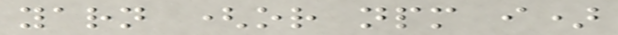yarn (or npm i)
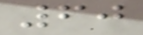60
